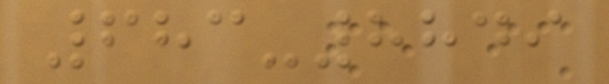683-8849
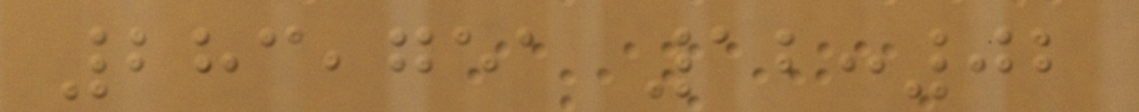283,751 12:02
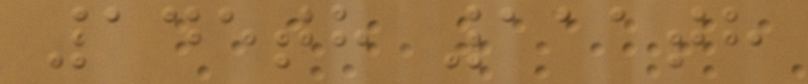145th 111th
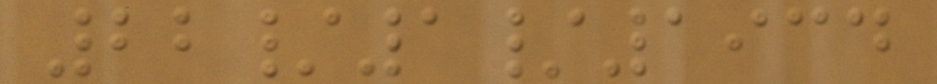22/1/1934
